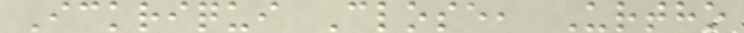Ickriqui Close, Urtho
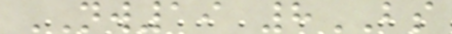NW19 8BS
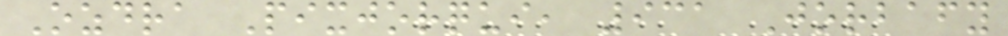Ozdra Pixjorqui, 931 Jorbafy
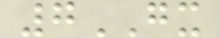7GX
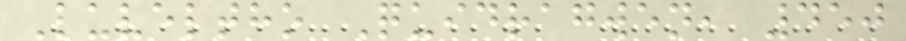Luveltho Quidragwen, 450
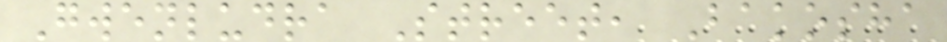Gwenludra Street, Bakosha
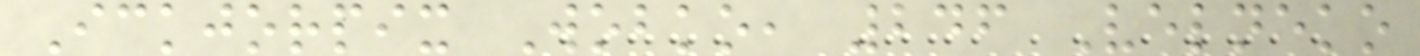Ickjorpix Wobko, 246 Velneko
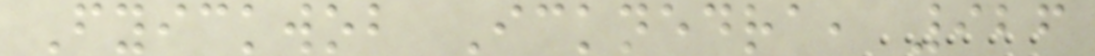Fyickwob Icknedra, 926
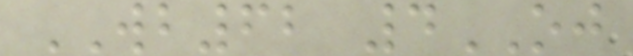WB62 4OJ
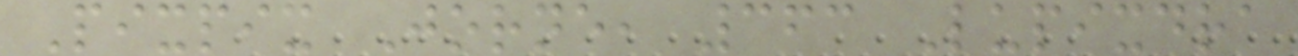Pixpix Jorne, 363 Lupixdra
